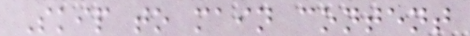Skip to main content
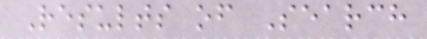Results of Search
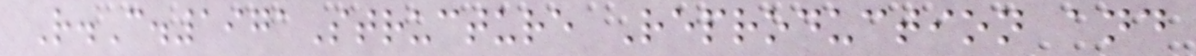R.C.1971Structure Reproduction and
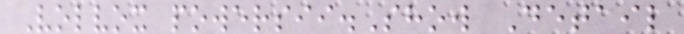Volvox powersii.Show Detail
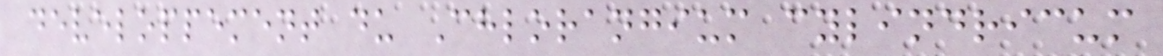developpement du Chlorangium cylindricum
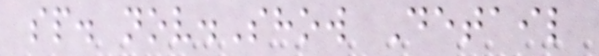sp. nov.Show Detail
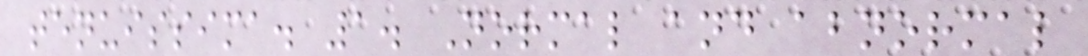tenuissima. 1. Normal and abnormal
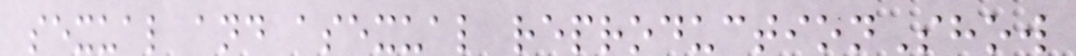sexual and asexual reproductionShow
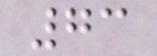73
